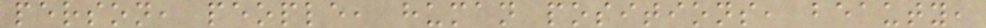person, people, human positions, beauty,
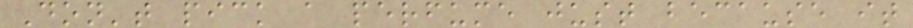Don't pick a perfume just because it
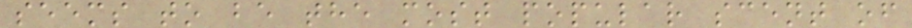seems to be the most popular scent of
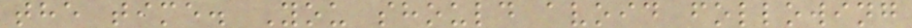the time. You should avoid following
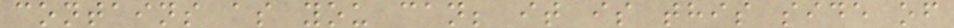contains as you can; it is this side of
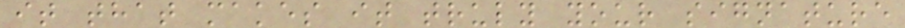it that makes it truly your signature
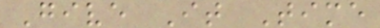Give It Time
